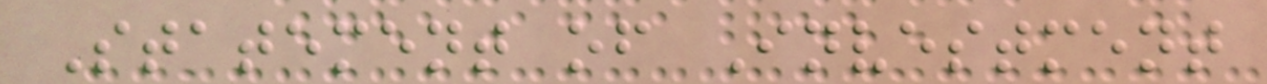Statement of Investment
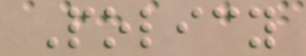Policy
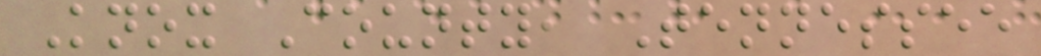Knox County, Tennessee
